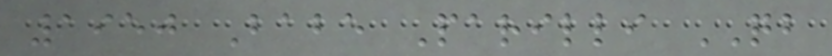1950 Babe Parilli QB
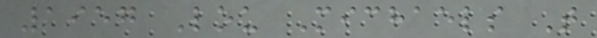1957 Lou Michaels T
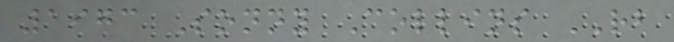1973 Sonny Collins RB
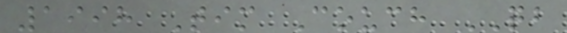1998 Tim Couch QB
